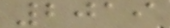2019
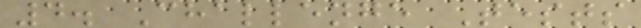4. Challenge Tests
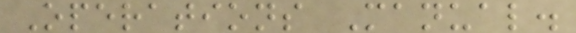Operations Manual.
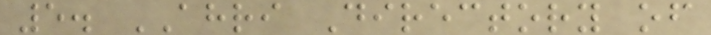5. AHRI Directory of
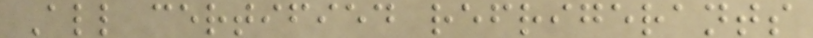All certified refrigerants
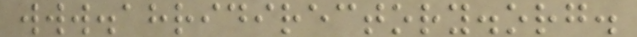www.ahridirectory.org.
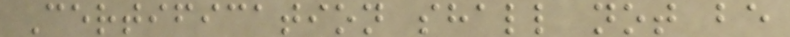Certification shall not be
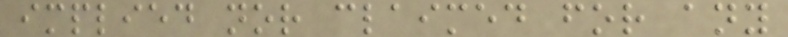implied nor claimed for any
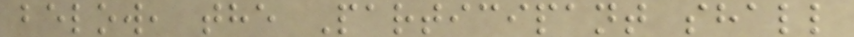below, the Participant shall
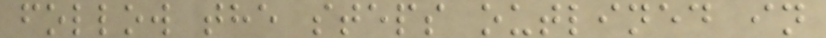follow the steps outlined in
